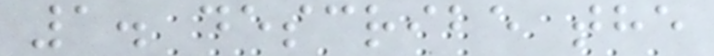1. describe the
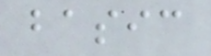basic
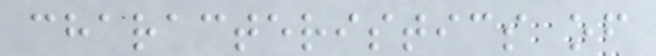characteristics of
